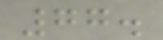77.
